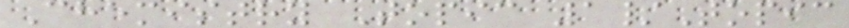Chemistry Topic 1/Topic
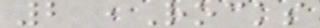2 ,Rocks
